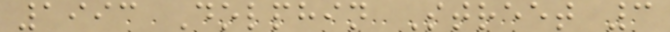1993 Dolphin Street 3
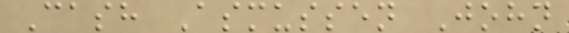Cash Asmussen John
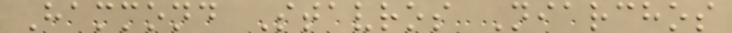Hammond Stavros Niarchos
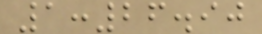1:26.90
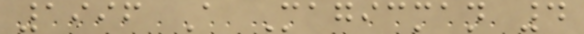1996 A Magicman 4
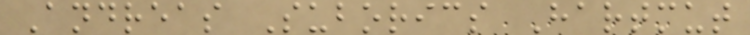Andreas Suborics Hartmut
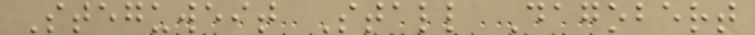Steguweit Stall Dagobert
